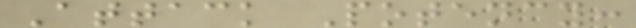Attack Potency:
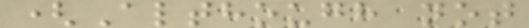(Although not
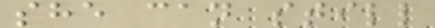she can still
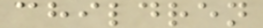children
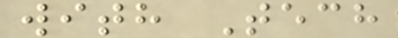with Tech
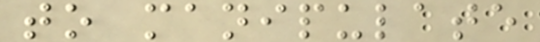to manipulate
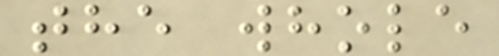the whole
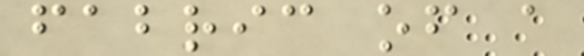fabric of a
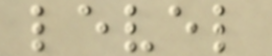level
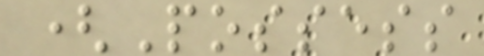(Possess
